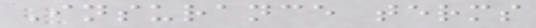Insurance terms
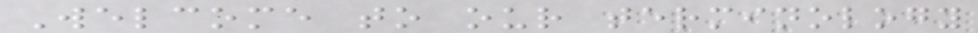Welcome to our terminology
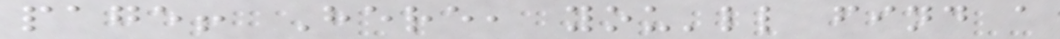page! Here, you'll find a
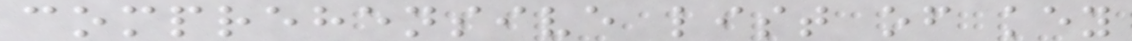comprehensive list of key
